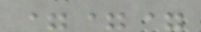===
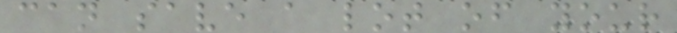can save a lot of your
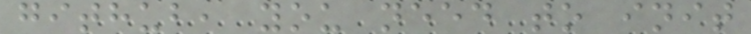github, you need to init
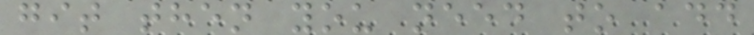git then you need to add
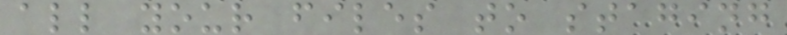all your files to staging
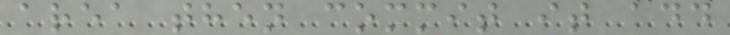area then commit it add
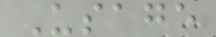Usage
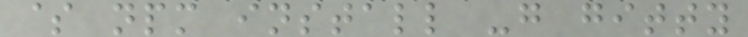$ npm install -g gitty
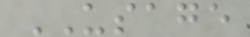USAGE
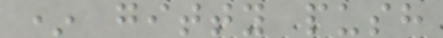* gitty push
